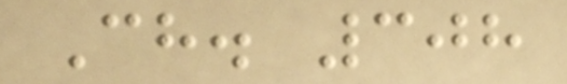Ch. 308
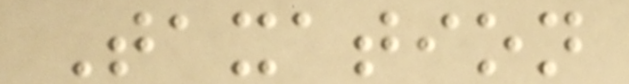Taxation
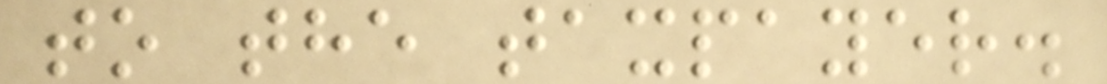to the taxpayer.
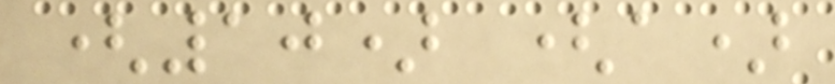(10) (a)
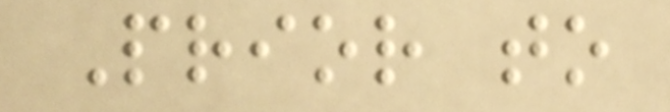Prior to
